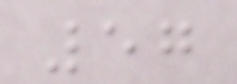57
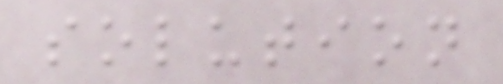solution
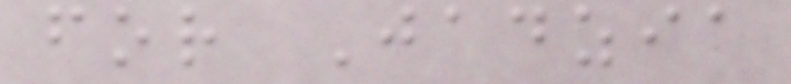for Jadzia
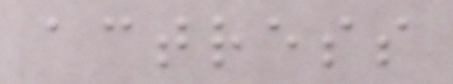actress
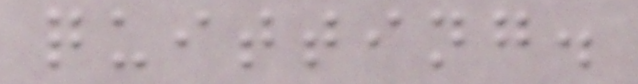quitting.
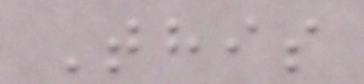This
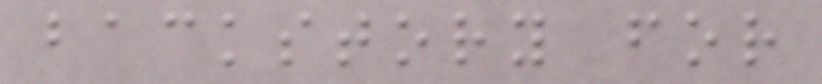backstory for
